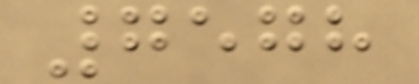7578
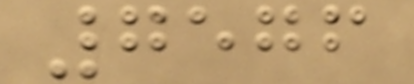7576
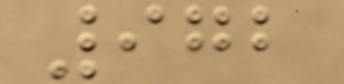972
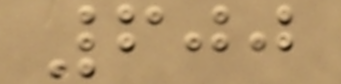600
